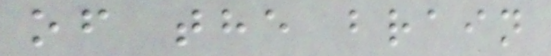of the brain
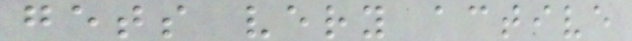gets very active
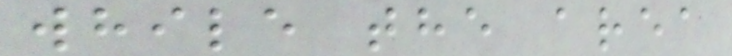while the area
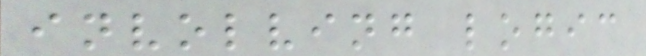involving logic
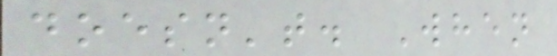doesn't. When
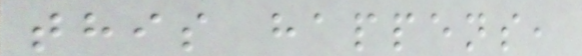this happens,
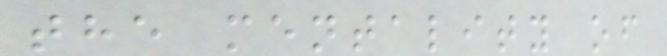the mentality of
